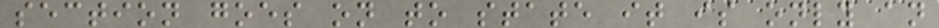section goes on to state it is only an
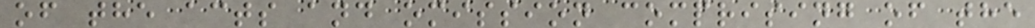of the acts and omission comprising of the
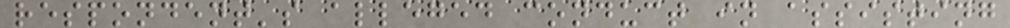respondent's alleged conduct in assisting
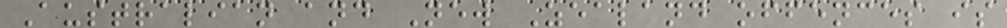Australian and New Zealand offences is
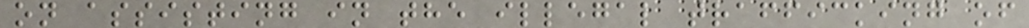on assisting in the illegal trafficking of
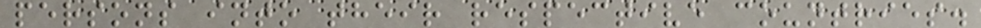persons into their respective countries.
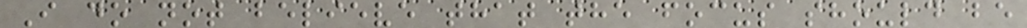I do not believe that the focus should be
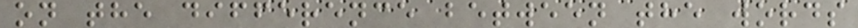on the difference between the words
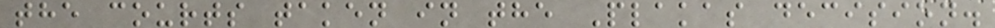the courts taken in the Plakas decision.
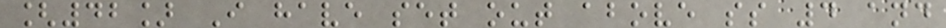[42] I have set out above ss 4 and
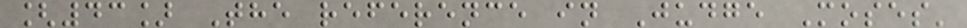[43] The reference in Judge Moses'
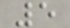5
